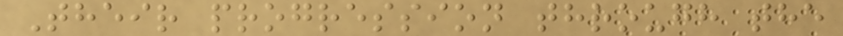Their progression through the
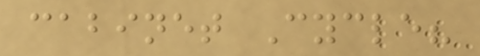cabinet Cycle?
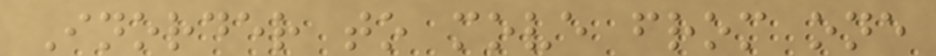Inorder to move from one
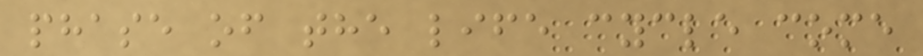phase of the life cycle come
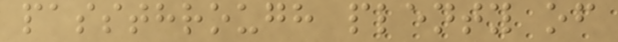passthrough plenty of
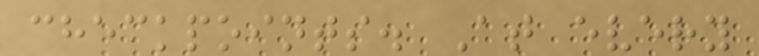checkpoints. At every
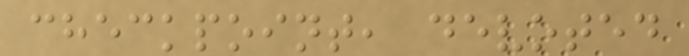checkpoint, devoted
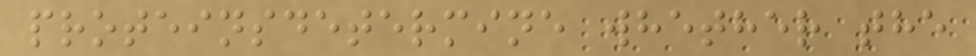proteinsdetermine whether the
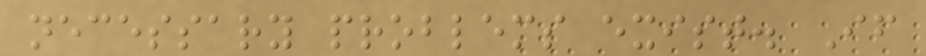necessary problems exist. If
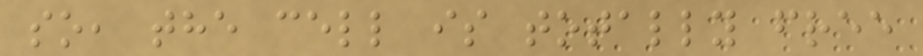so, the cell is totally free
